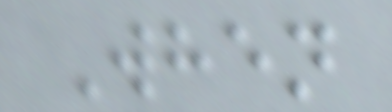When
